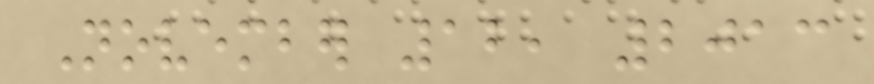November 12, 2013
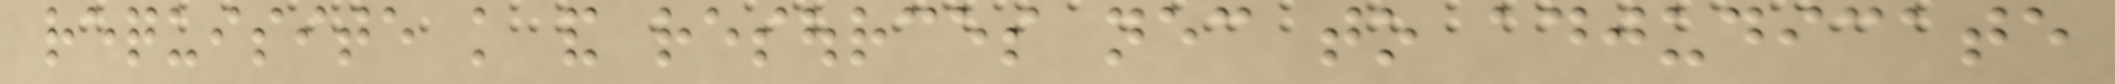requisite knowledge and resources necessary to adjudicate
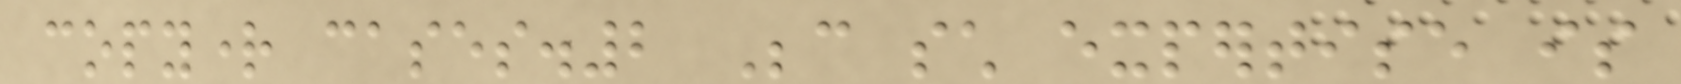copyright cases.2 Because such expertise is
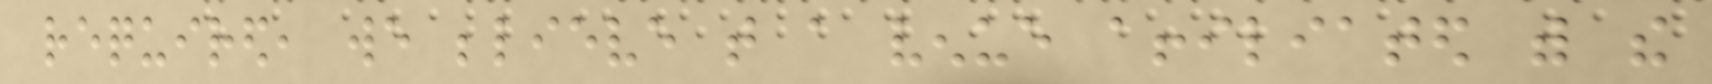required, we believe that a venue affiliated with the
